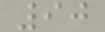90
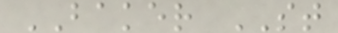BAKER ST
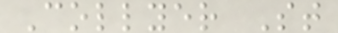Collyer St
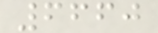6660
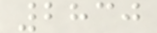2830
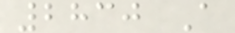2830 A
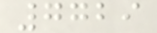7729
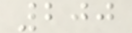200
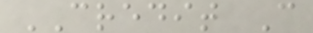CREDIT C
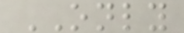ONLY
